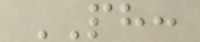PH:
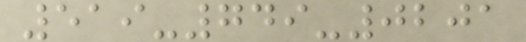519-749-0201
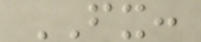FX:
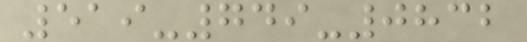519-749-0832
